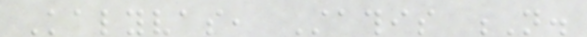Kalyvas, Stathis N.
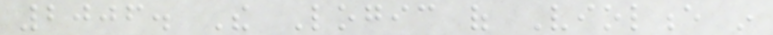2006. The Logic of Violence in
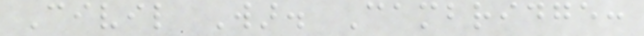Civil War. Cambridge:
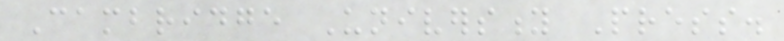Cambridge University Press.
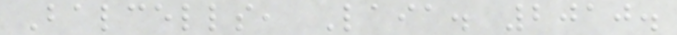Balcells, Laia. 2010.
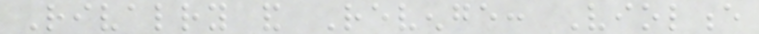Rivalry and Revenge: Violence
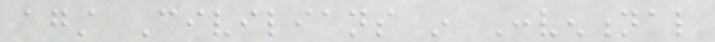against Civilians in Conventional
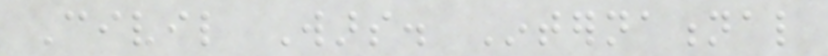Civil Wars. International
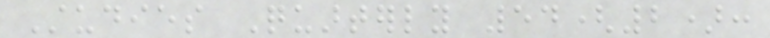Studies Quarterly 54(2):
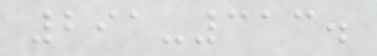291-313.
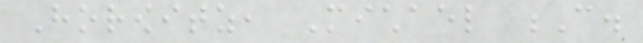Horowitz, Michael C.
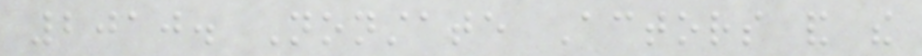2010. Nonstate Actors and the
